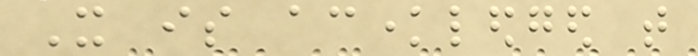It is acknowledged that
